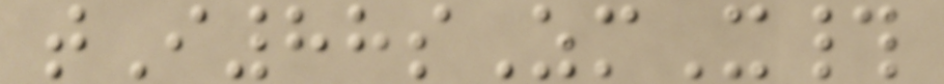tI88sZmX#
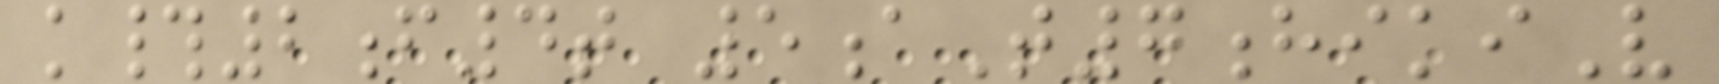k#2f4t 5aT7hikiV
